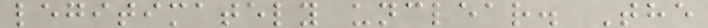legitimately unclear. The
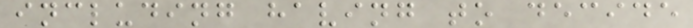including having to decide
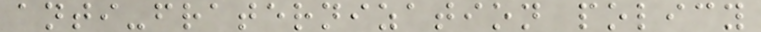anti-fraternization policy
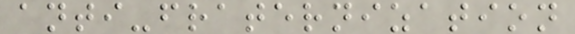anti-fraternization
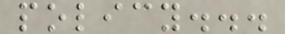policy...
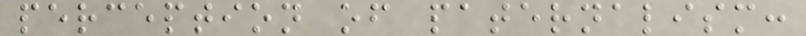perception of paternalism:
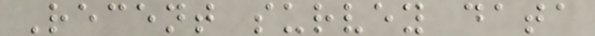Recent survey data
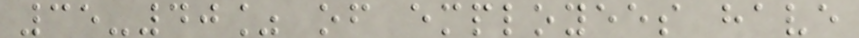35-40% of employees have
